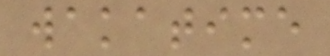wakatime
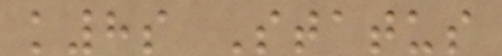k8s Status
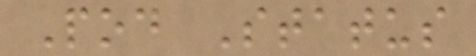Pod Status
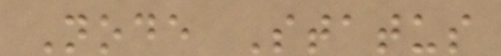Node Status
